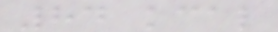84 kcal
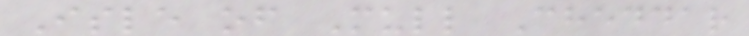Isle of Mull Cheddar
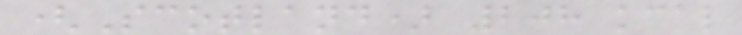(Scotland) 208 kcal
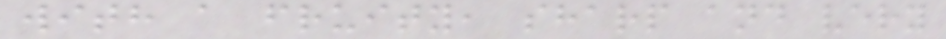with a fruity, sharp and very
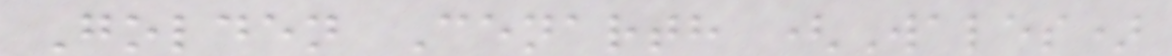Golden Cenarth (Wales)
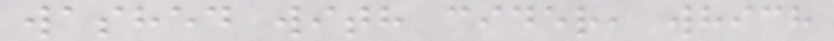washed with cider, which
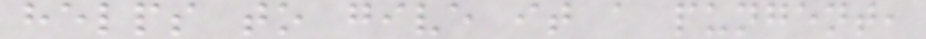helps to give it a pungent,
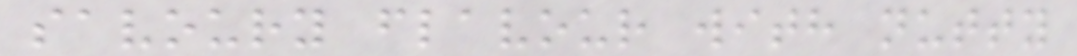savoury flavour with nutty
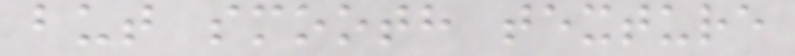but smooth texture
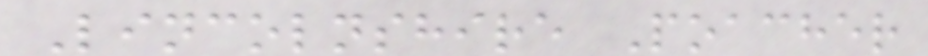Lincolnshire Poacher
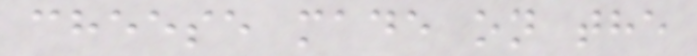cheese made on the
